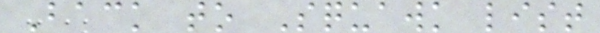Back to Squawk list
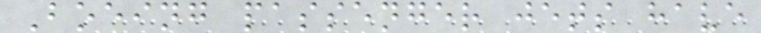Boeing passenger jets have
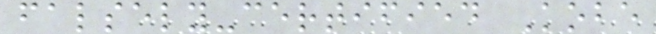falsely-certified Kobe
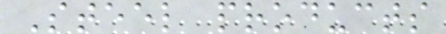Steel products
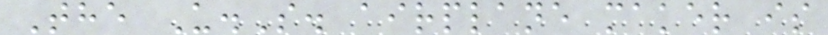The U.S. airplane maker is
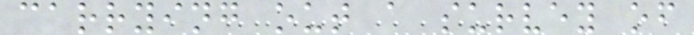carrying out a survey of
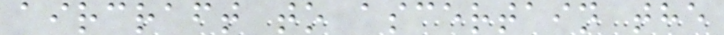aircraft to ascertain the
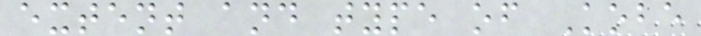extent and type of Kobe
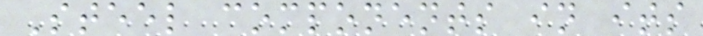Steel components in its
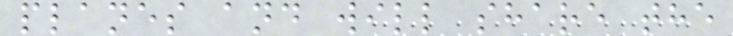planes and will share the
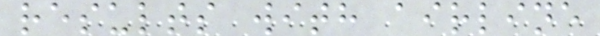results with airline
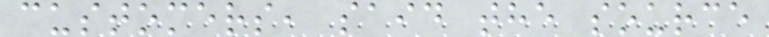customers, said the source
